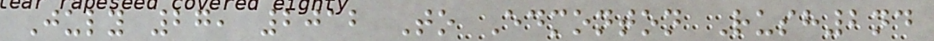July 27, 2012 To Edmonton Rush2nd
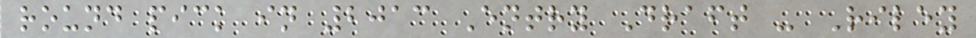round pick in 2013 Entry Draft - Riley
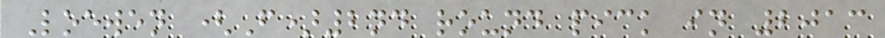Loewen (F)2nd round pick in 2013
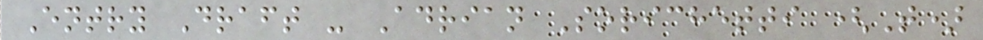Entry Draft - Adrian Sorichetti (T)
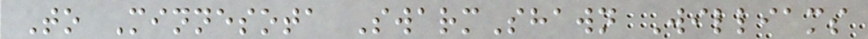To Minnesota SwarmShawn Williams
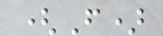(F)
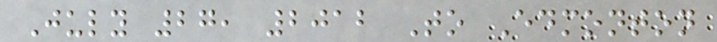July 27, 2012 To Edmonton
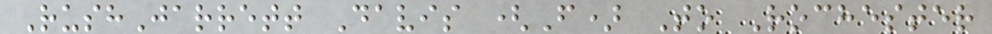RushJarrett Davis (F) To Rochester
